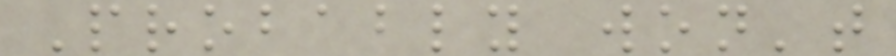Probably won't
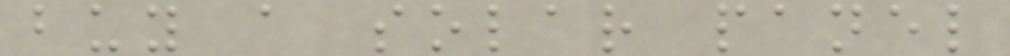buy a solar panel
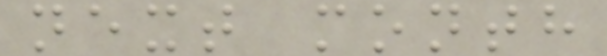next month
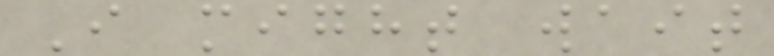I might wait
